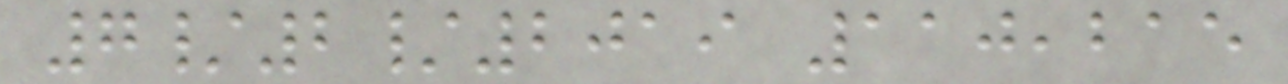7/2/2019 110,215
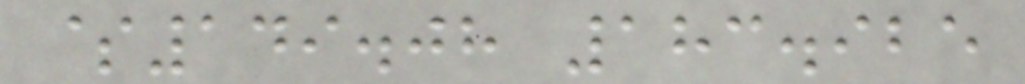$149.08 183.925
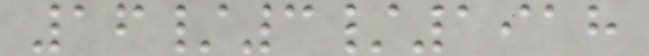16/3/1918
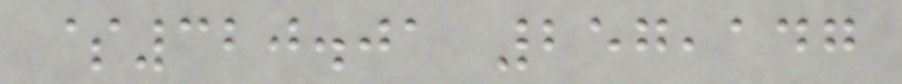$320.01 257,147
